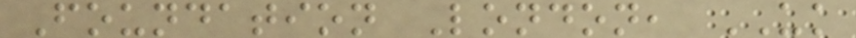Foundation London, UK
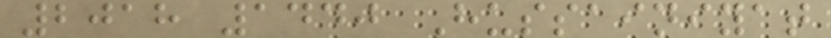2018 1440 Hussainiyat
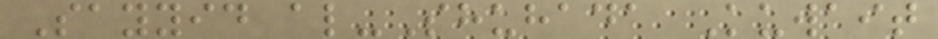Sayyid al-Shuhada Kuwait
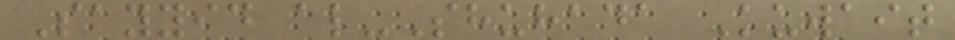Sayyid al-Shuhada Kuwait
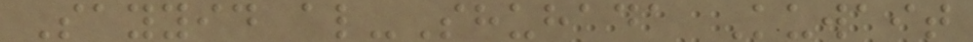Sayyid al-Shuhada Kuwait
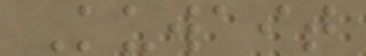Kuwait
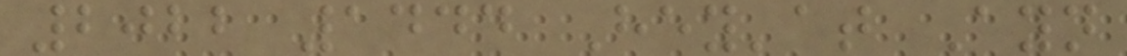2022 1444 Hey'at Ayn
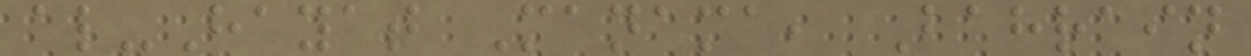al-Hayat Manama, Bahrain
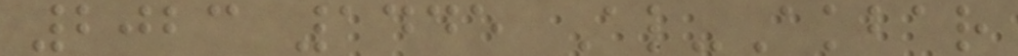2023 1445 Al-Akbar
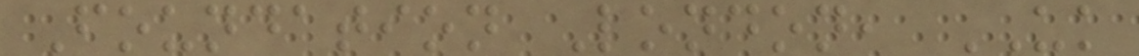Foundation London, UK
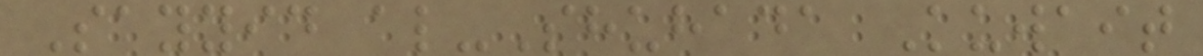Sayyid al-Shuhada Kuwait
